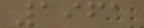1961
